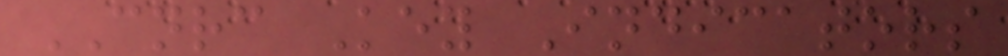CNRC Key Indicators
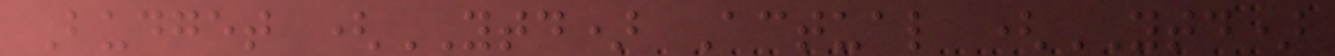Budget (YTD) Actual (YTD)
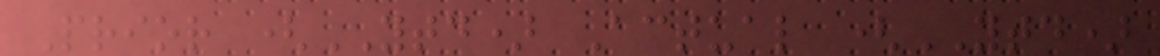Prior (YTD) Actual (YTD)
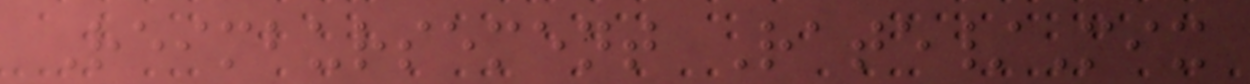Reimbursement Rate/Mix
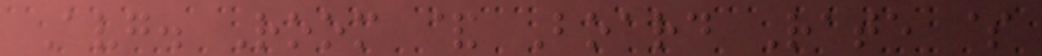Avg. Room & Board Rate $
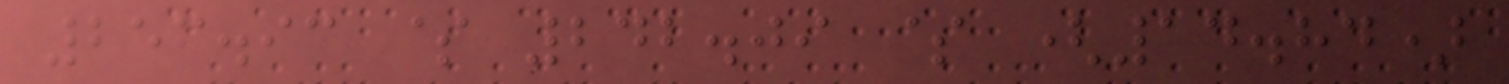256.93 $ 242.09 $ (14.84)
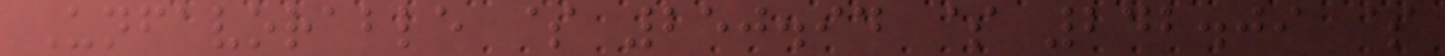Unfavorable $ 250.94 $ 242.09 $
